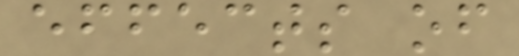effects of
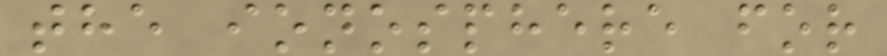the ionosphere for
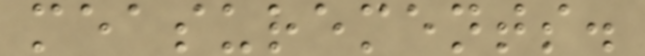measurements.
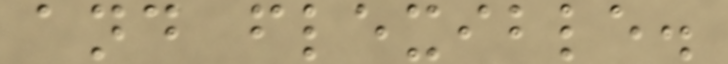and flexible.
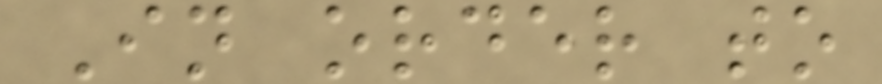In order to
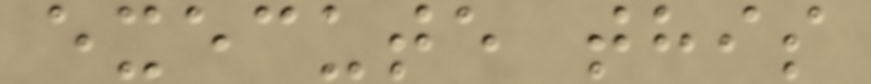execute this
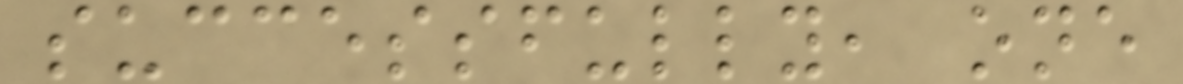successfully, one
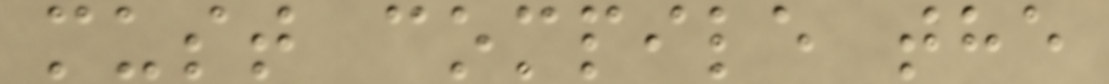must compile the
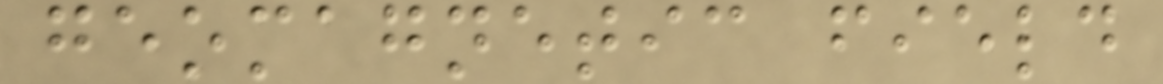geomagnetic field
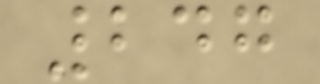247
